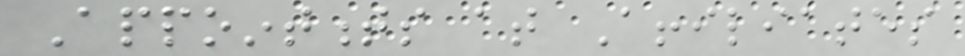Appointments at Affiliates
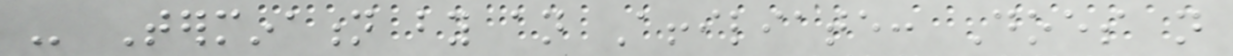- Termination by an Affiliate: Does not
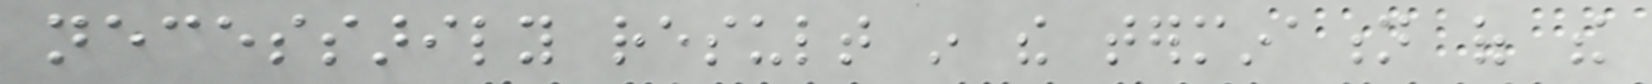necessarily result in the termination of the
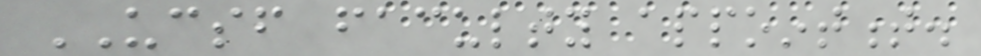UCSF faculty appointment.
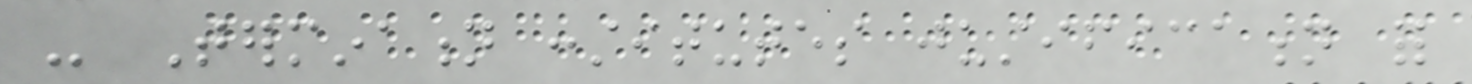- Termination constitutes justification for
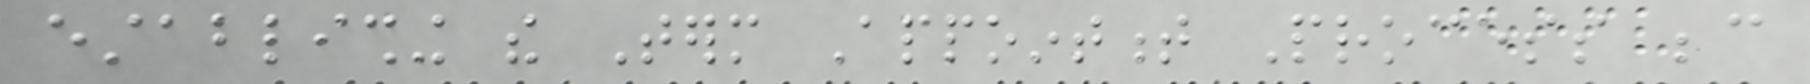establishing the Term Appointment Process because
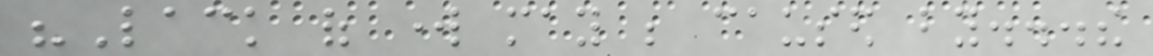"Lack of work may be caused by...the
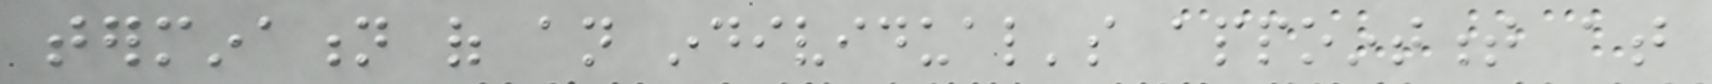termination of an individual's appointment at
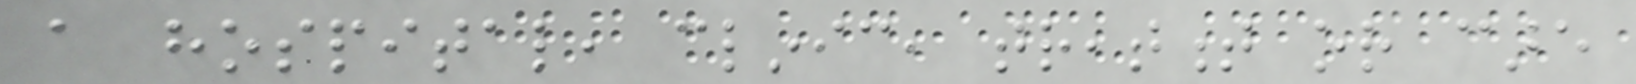a hospital, clinic, treatment or care
